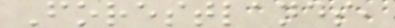Forestlands,
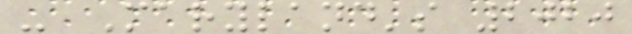- Maryland's 2020
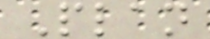Plan
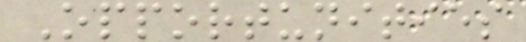Opportunities
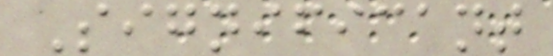Significant
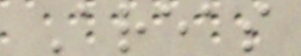Areas
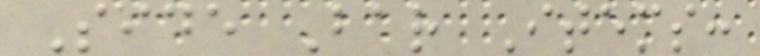Side Bar Items:
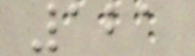121
